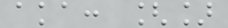aka: []
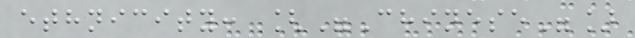ethnicity: ["Chinese"]
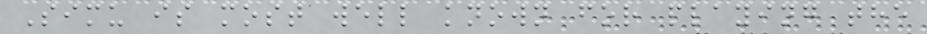Simu is most well known for playing the
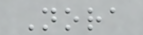Nora
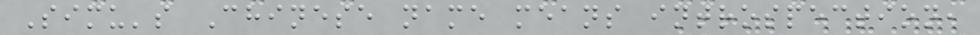Simu's Chinese name means introspection,
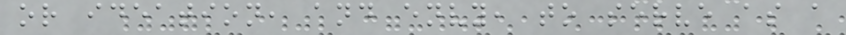or ideation, and envy, to serve as a
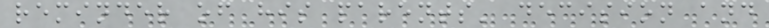reminder of his parents' decision and
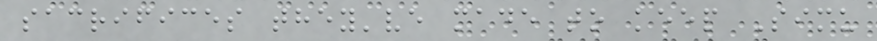sacrifices they've made to keep Simu
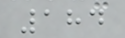184
